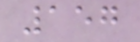157
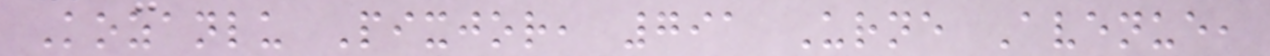Kozanlu Pixjor, 791 Urne Avenue,
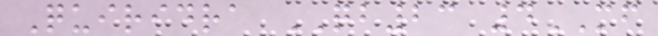Quiridra QB23 4MF
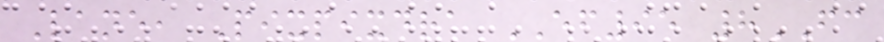Lane, Pixpixdra EF95 8FC
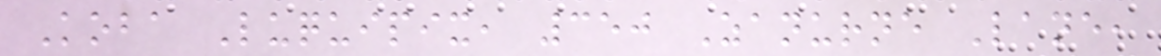Koba Luquipix, 350 Zanurne Lane,
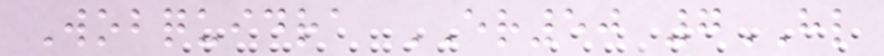Wobquidra ER50 7HL
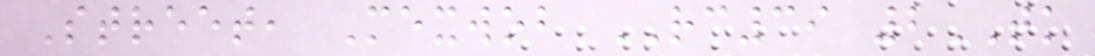Street, Mexwob RC39 2TK
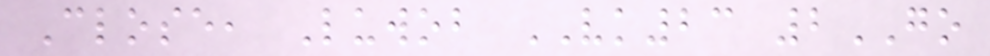Close, Luwob VK23 2GO
